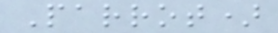Parrot)
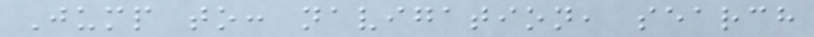Jump to: navigation, search
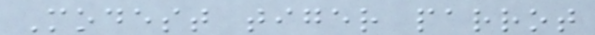Modest tiger parrot
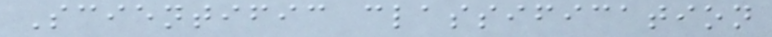Scientific classification
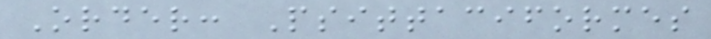Order: Psittaciformes
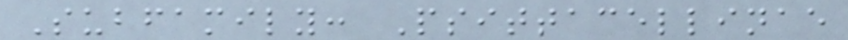Subfamily: Psittacellinae
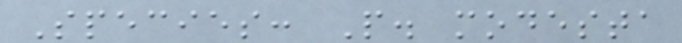Species: P. modesta
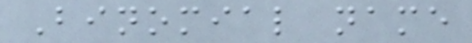Binomial name
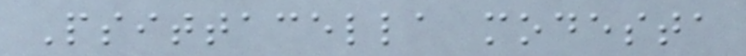Psittacella modesta
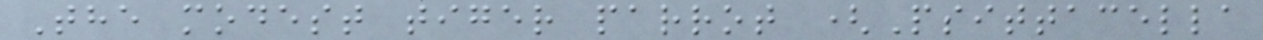The modest tiger parrot (Psittacella
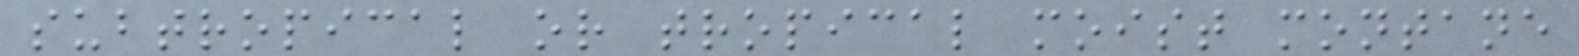subtropical or tropical moist montane
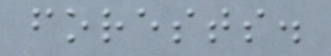forests.
